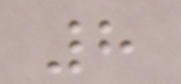8
